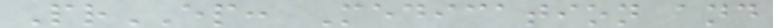PrEP: Medication and
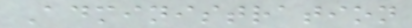Administration
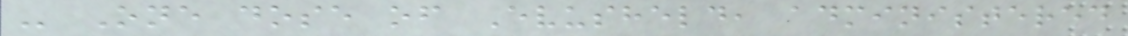- One dose of Evusheld, administered
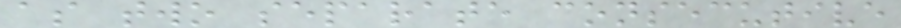as two separate consecutive
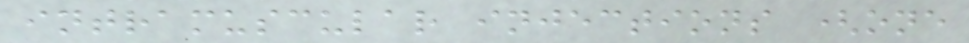intramuscular injections (one
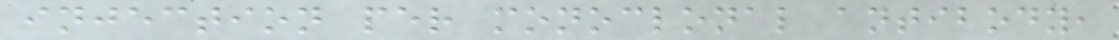injection per monoclonal antibody,
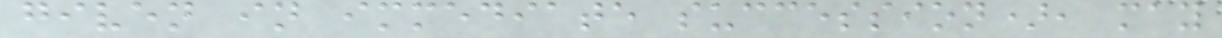given in immediate succession), may
